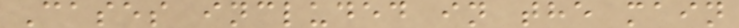Cases included in the main
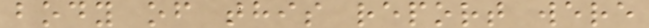body of this report were
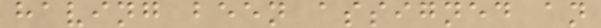having been assigned an
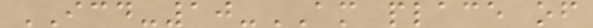ICD-10-AM place of
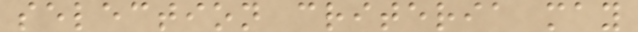selection criteria may
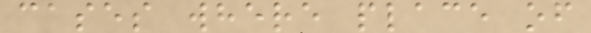cases where place of
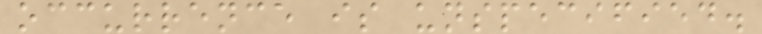occurrence is unspecified.
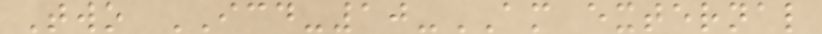Two ICD-10-AM external
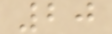20
